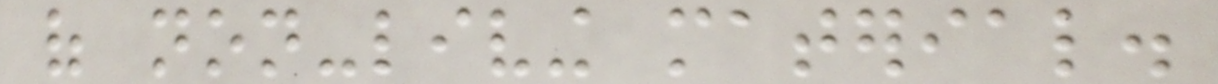of non-living material.
